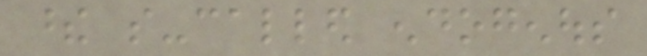these so-called endogenous
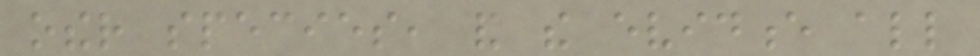other species, and the evidence all
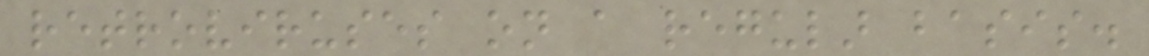retroviruses on a regular basis.
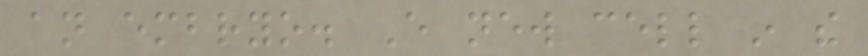an embryo. Every new cell in the
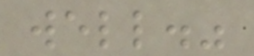well."
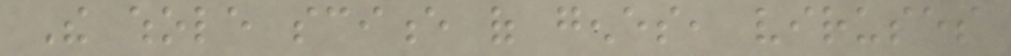The whole science of genes, viruses
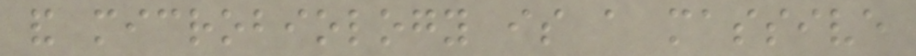and microbiology is a massive
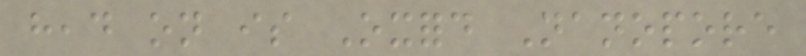head on is Oxford Nanopore
